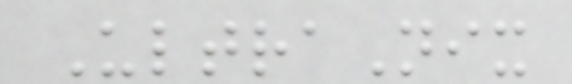UltraNix
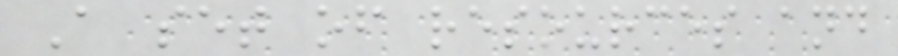A set of resources and
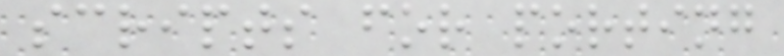scripts for porting
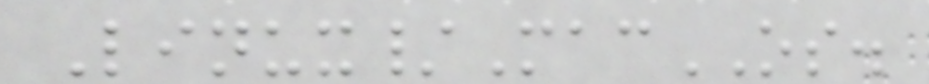Linux/MacOS.
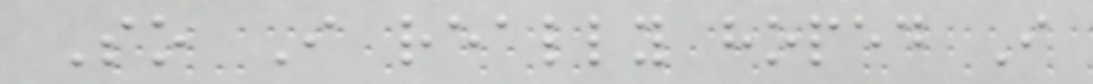So I really hoped I
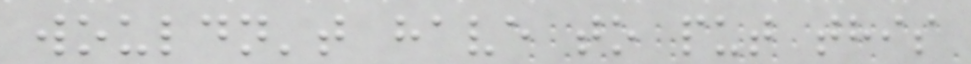wouldn't have to put this
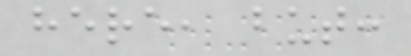here, but:
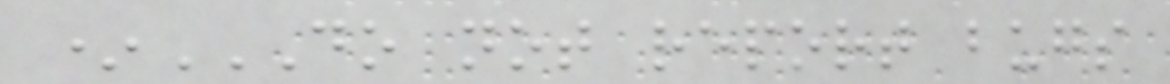*DO NOT REPORT BUGS
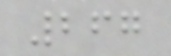267
